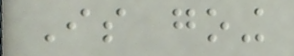Is going
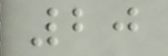20
